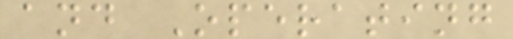and Operating
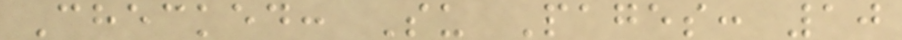Checked: Su Pages: 10
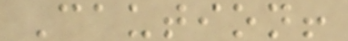Caution!
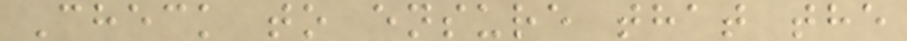Check to ensure that the
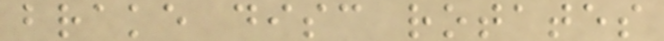brake disc rotates
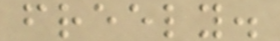freely.
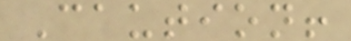Caution!
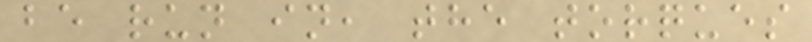be run in, the torques
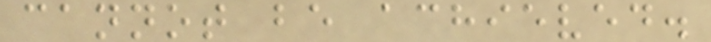cannot be achieved.
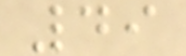49
